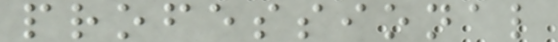professional
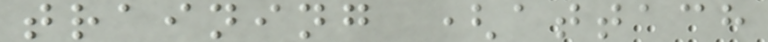training (attach
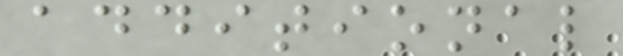additional
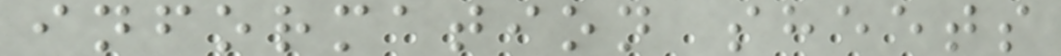information sheets
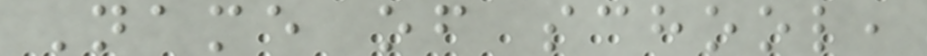Name of school,
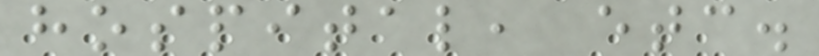hospital, etc.
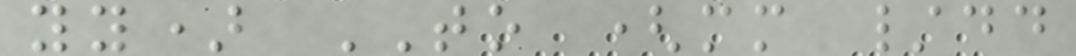yy) TO (mm /dd
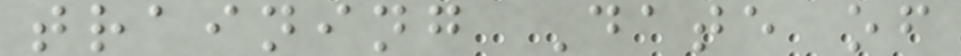training Date of
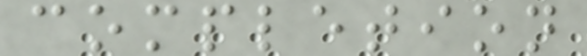completion
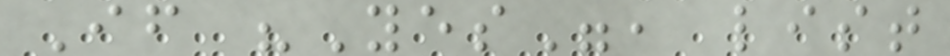If "Yes", list
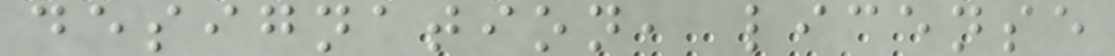designation, license
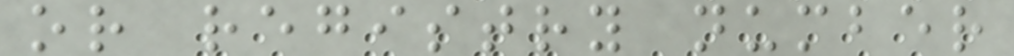or registry number
